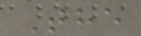The
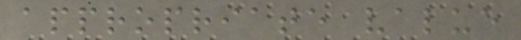appropriate value
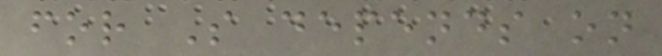for S depends on
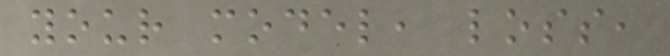your model, loss,
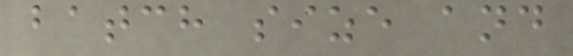batch size and
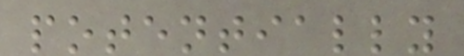potentially
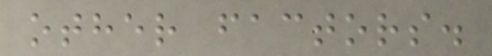other factors.
